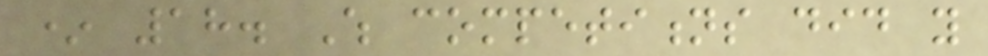* 18. Which competitions did you
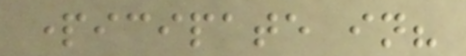participate in?
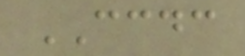CCDC
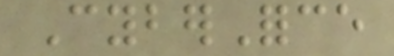CyberForce
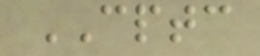CPTC
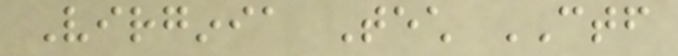Virginia Tech CTF
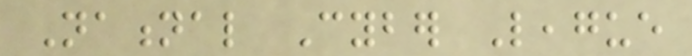National Cyber League
